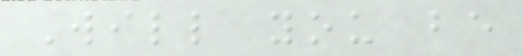Will you be
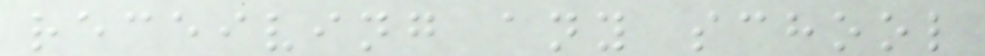receiving any school
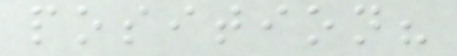position?
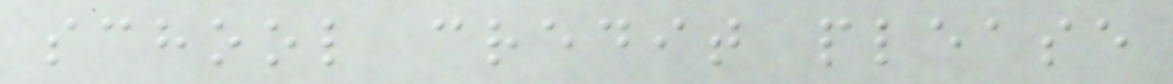school credit please
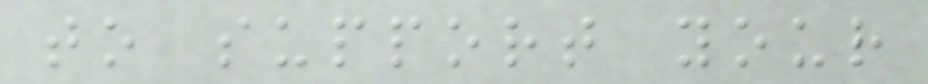to support your
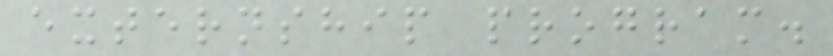externship program.
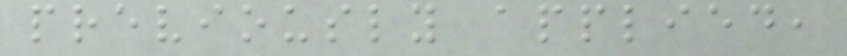previously applied,
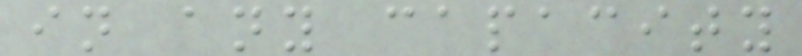in any capacity
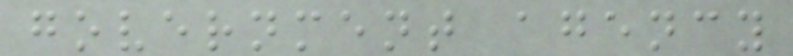government agency
